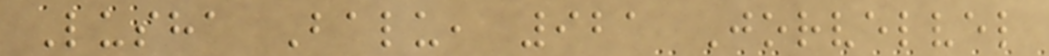Lusha Balu, 921 Jorvelvel
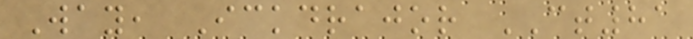Way, Ickdrajor CT81
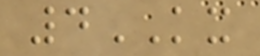4KX
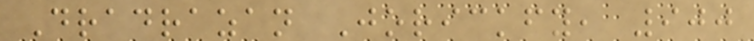Dradrazan Jorickfy, 900
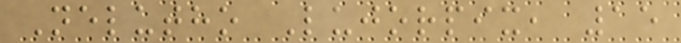Nelutho Lujorpix, 15
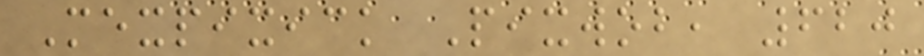Mexpixick Pixwob, 620
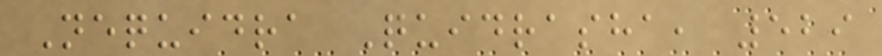Nequidra Quidrasha, 529
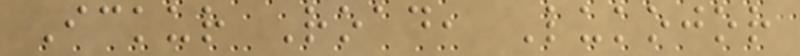Ickur Road, Lukojor
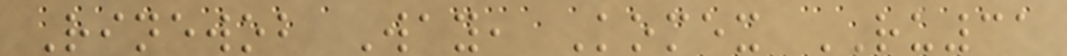Rinewob Way, Komex RU31
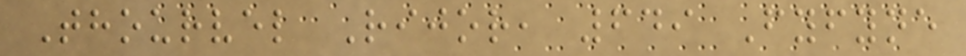Thourvel Rijor, 649 Fyfyne
